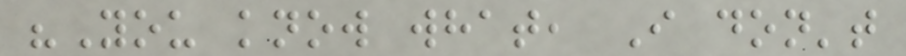"You know what, I don't
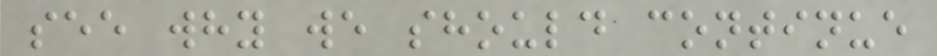see why we should continue
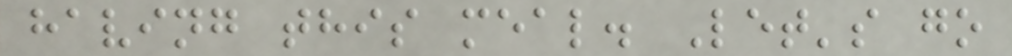having this meal. Let's go
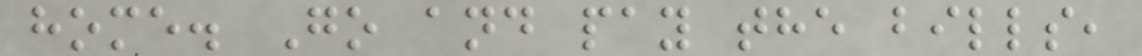home. Go and pay the bills,
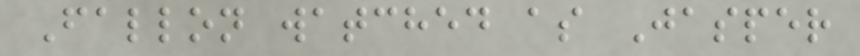Fallon watched as Jasper
